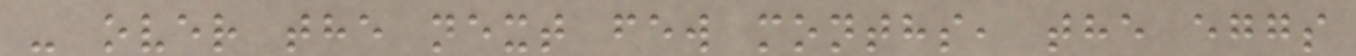- over the next few months, the eggs
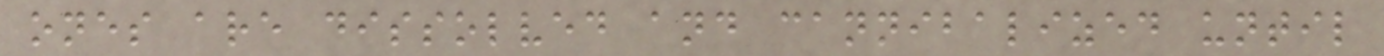ones are dissolved and cannibalized until
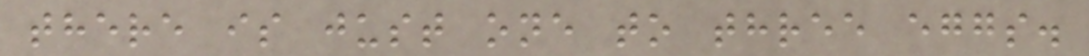there is just one to three eggs.
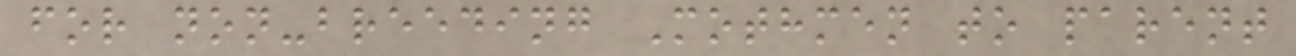for non-breeding Mothmen to parent
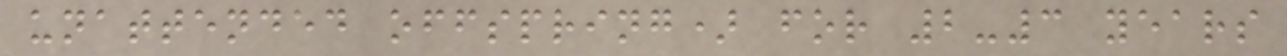unattended offspring) for 2-3 years
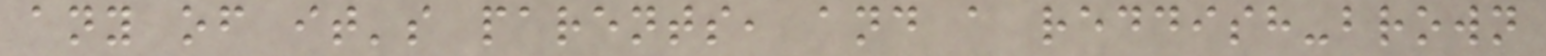any of it's parents, and a reddish-brown
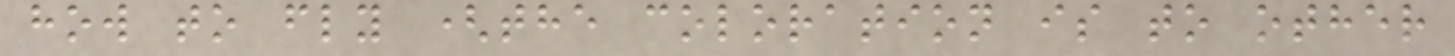how to fly (the coloration is to other
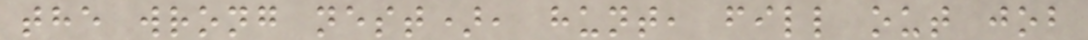the wrong nest), hunt, fill out job
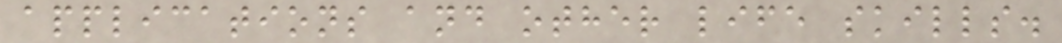applications and other life skills.
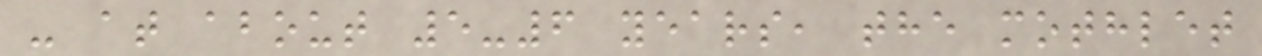- at about 5-6 years, the mothlet
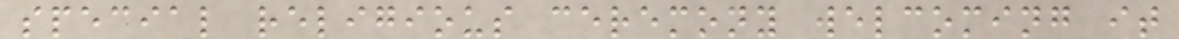special religious ceremony welcoming it
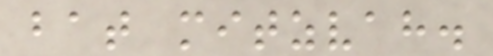bat mitzvah.
